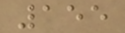155
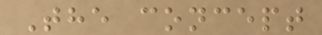The concept
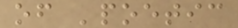of 'poetic
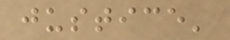justice'
